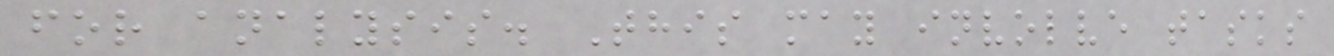for analysis. This may involve tasks
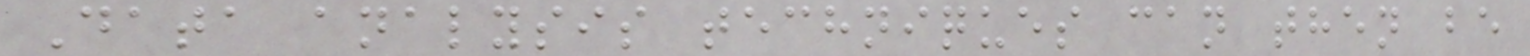Data analysis techniques can then be
